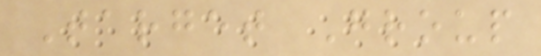Target Group
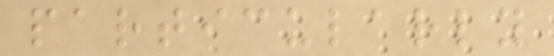particularly
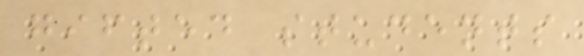gifted students
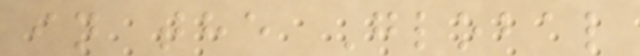in the Global
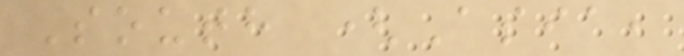South (Asia,
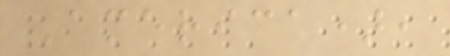America),
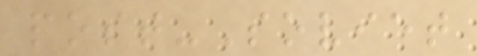post-Soviet
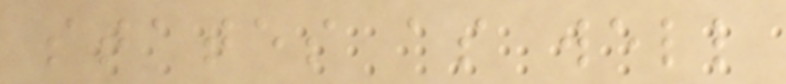states as well
